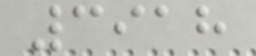3918
